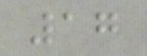17
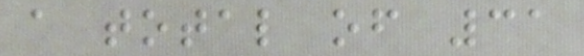a total of 31
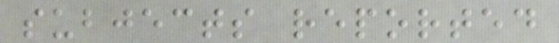subjects reported
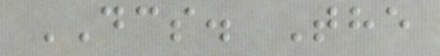DCS. The
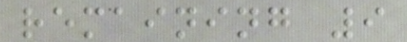remaining 9
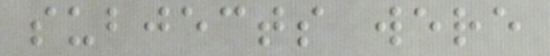subjects were
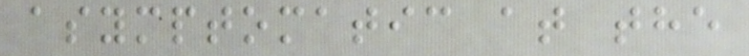asymptomatic at the
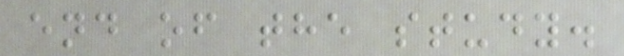end of the study.
